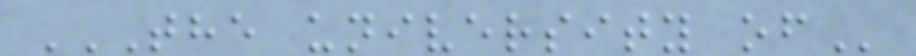THE UNIVERSITY OF
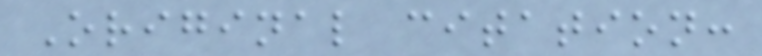Original citation:
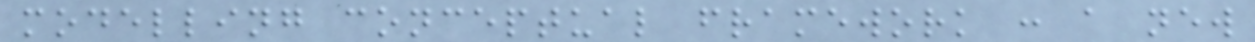modelling conceptual framework : a new
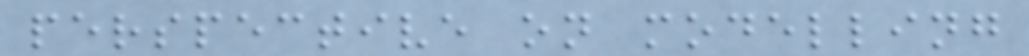perspective on modelling
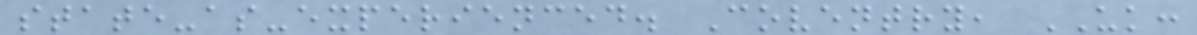state-as-experienced. Coventry, UK:
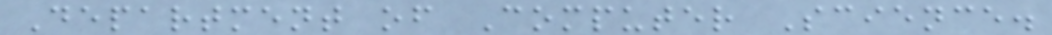Department of Computer Science.
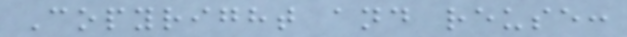Copyright and reuse:
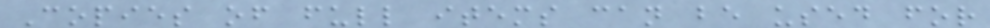Copies of full items can be used for
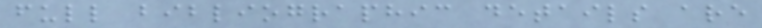full bibliographic details are
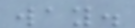way.
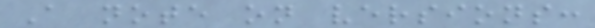A note on versions:
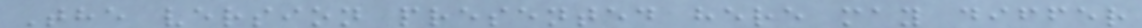The version presented here may differ
